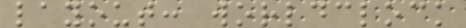layout: worldclock
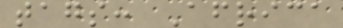tags: Africa
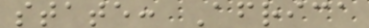state: Africa
